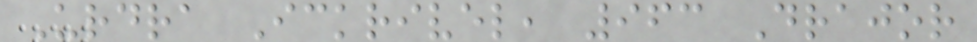Urdra Ickrivel, 963 Drajor
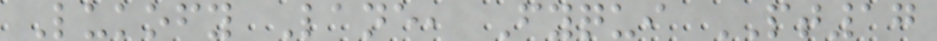Lukofy Lane, Fyqui PT17
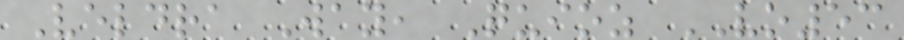Veldra Way, Quioz VO53
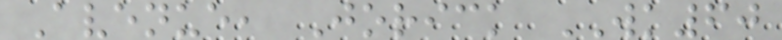Avenue, Jorick WK60
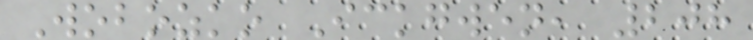Wobozko Ickgwen, 208
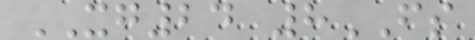XG24 8FS
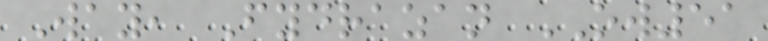Way, Fydrazan OW51
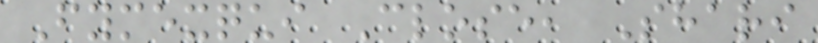Fymexqui Close, Shari
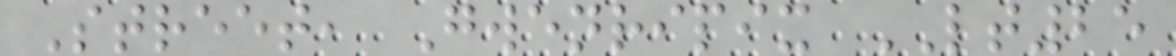Street, Gwenripix LT25
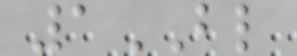1BL
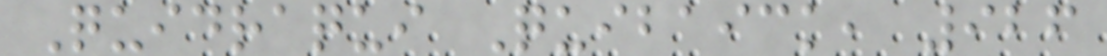Quidraqui Quibaick, 926
